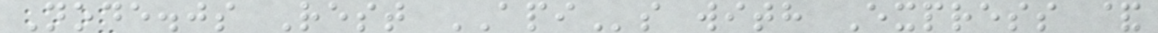Node.js Rest APIs with Express &
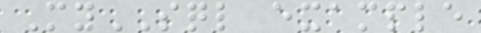MySQL example
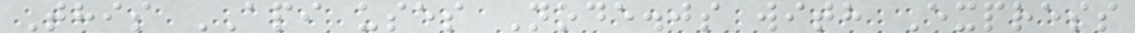This API uses Node.js with Express
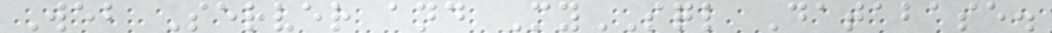Web Server and MySQL Database.
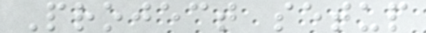Project setup
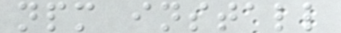npm install
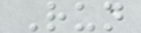Run
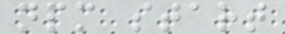npm start
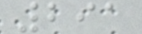291
